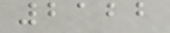2122
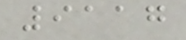9117
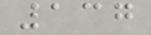137
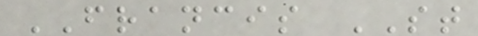FRANCIS ST
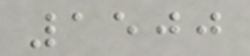1500
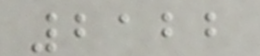2122
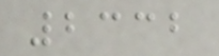2332
